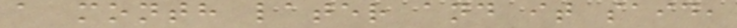a month later and it said,
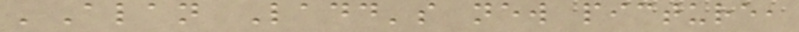'Alan Ladd's new picture,
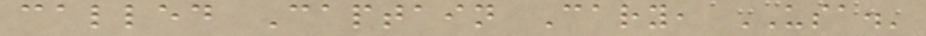called Captain Cary, USA.'
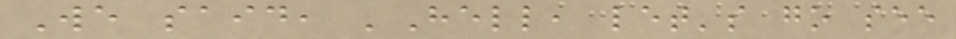We said, 'Hell, let's go see
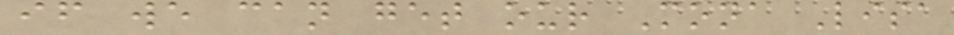if we can get our Mona Lisa
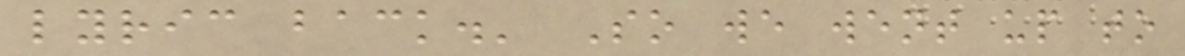lyric back.' So we went up to
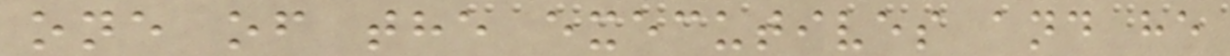one of the executives and he
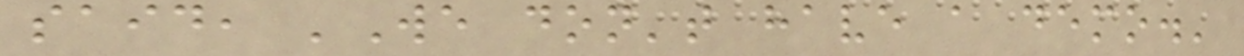said, 'We don't have a demo.'
